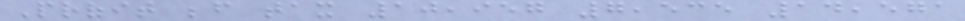Profit before tax 10,957 7,535 14,571
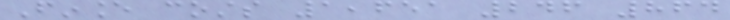Finance costs 1,651 246 864
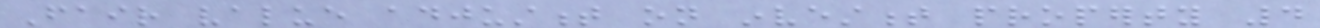Fair value adjustment on investment property 4
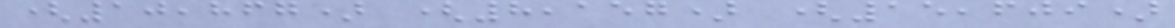(10,867) (8,157) (15,609)
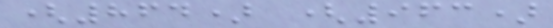(864) (963)
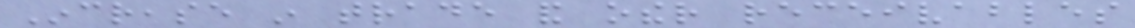Increase in trade and other receivables
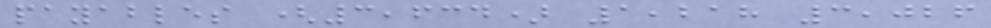payables (3,634) 1,218 3,026
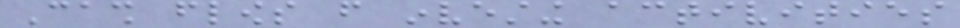Cash flows from investing activities
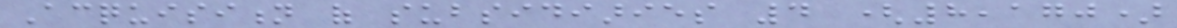Acquisition of subsidiaries 4 (8,170)
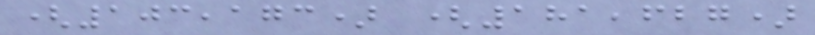(103,173) (181,627)
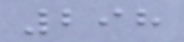298
